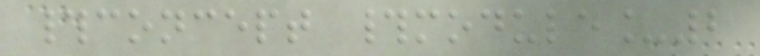#concept #module_2
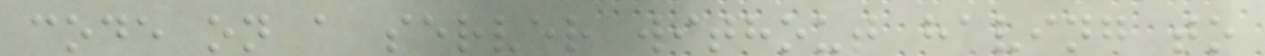code on a server without having to
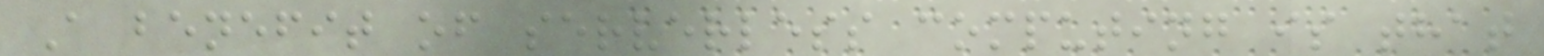A benefit of serverless computing is that
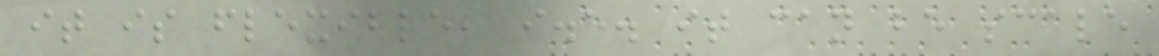it is flexible, i.e. it can be scale
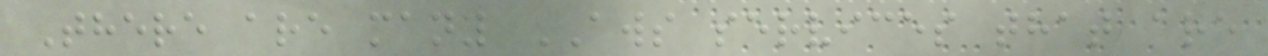There are many AWS services that are
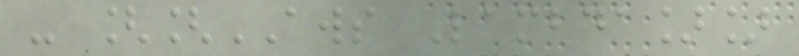- [[AWS Lambda]]
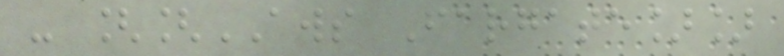- [[AWS Fargate]]
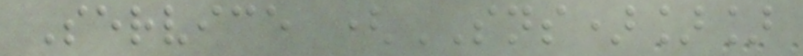Service (SNS)]]
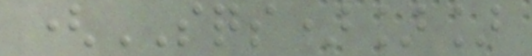(SQS)]]
